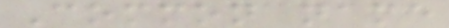Common name
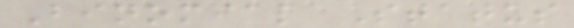Binomial Status
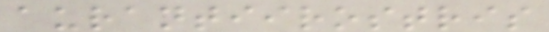aurantiirostris
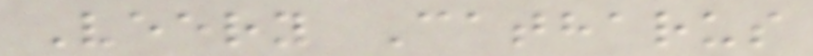Veery Catharus
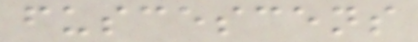fuscescens
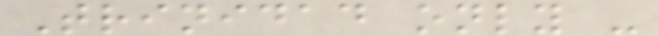Trinidad only -
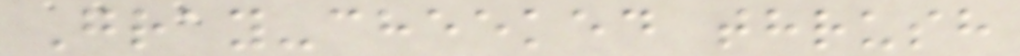Gray-cheeked thrush
